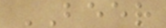BEER
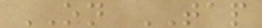ON TAP
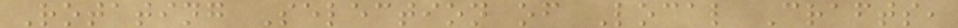Rotating Selection of Local Crafts,
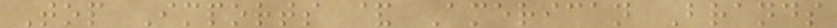Top Imports & American Brands
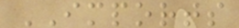IMPORTS
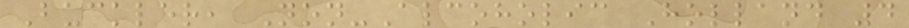Buckler, Non-Alcoholic Holland 4
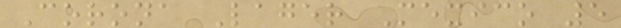Corona Lager Mexico 5
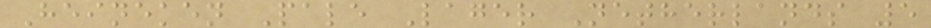Heineken Pale Lager Netherlands 5
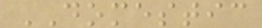DOMESTIC
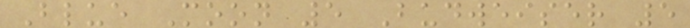Blue Moon 5 Budweiser 5
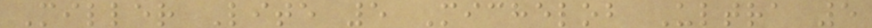Miller Lite 5 Michelob Ultra 5
